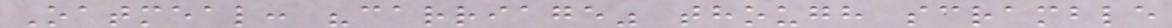Oatmeal: "carriage" though scramble
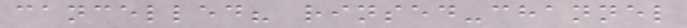cancelled? rinsed-channel
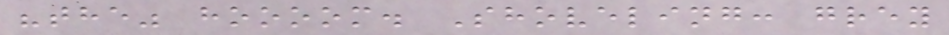"the" hoooom. Shoveling: grey
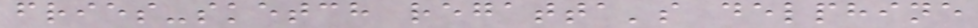fries-sketch regatta's delphine
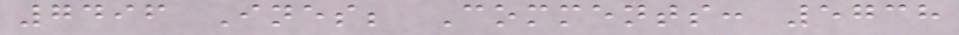7496 Ines; Comments: 5738
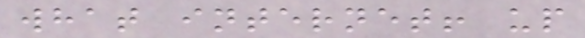what internet! up
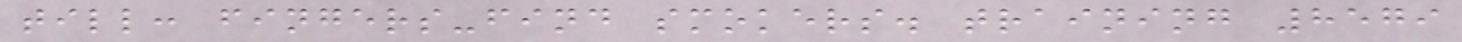till: fingers-find smokers. training 8579
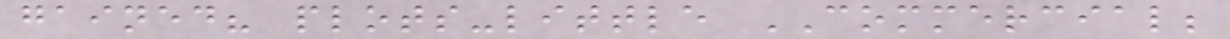gained? plots-little COMMERCIAL;
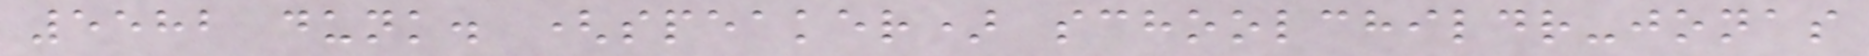5582 dunk. (speaker) schoolchildr-jonas
